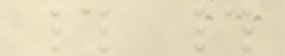# #
